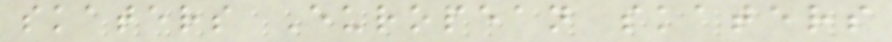skaters European skaters
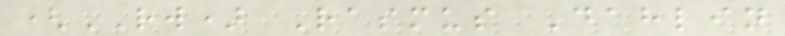(RW) Rasmus Dahlin
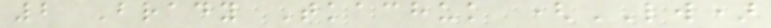2 Brady Tkachuk (LW)
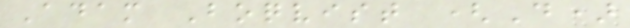Adam Boqvist (D)
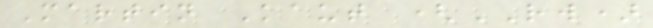Martin Kaut (RW)
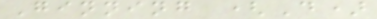Ginning (D)
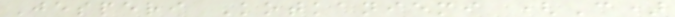Jesperi Kotkaniemi (C)
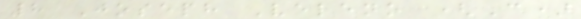8 Joseph Veleno (C)
